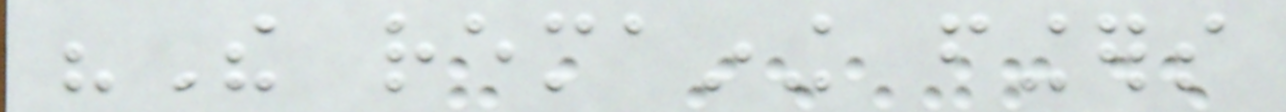"The remaining fingers
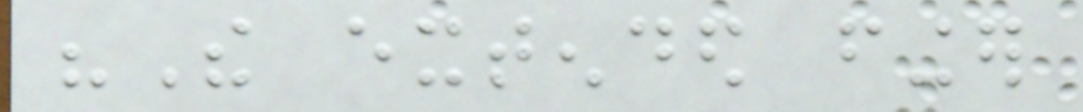"The extended finger
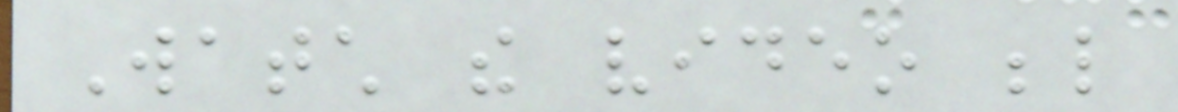Watch the video below
